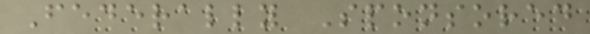Federally Sponsored
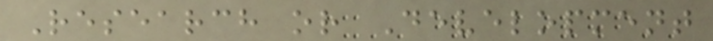Research or Development
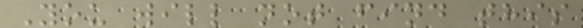You will not find this
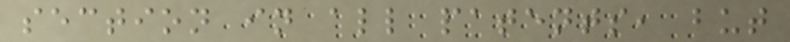section in all patents, but
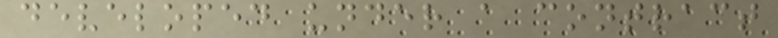developed under a contract
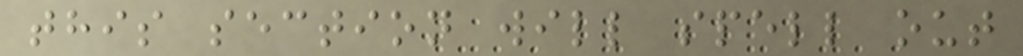this section will spell out
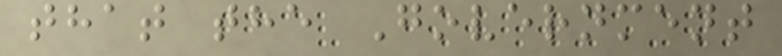that the Government
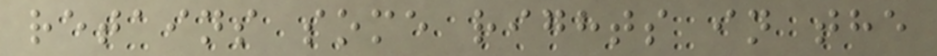retains some rights in the
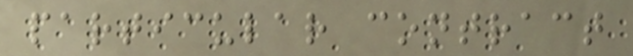particular contract
